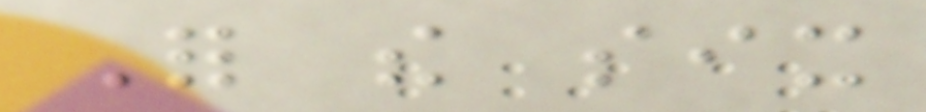For the six
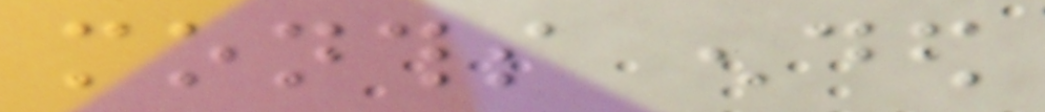months ended
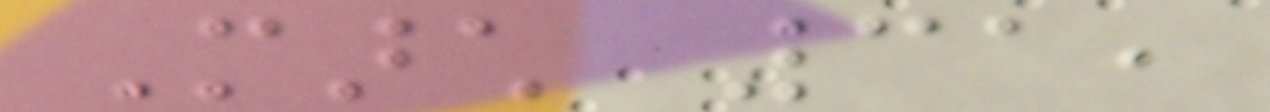March 31,
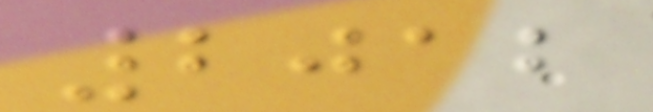2012
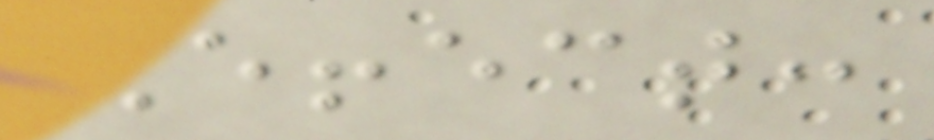Effect:
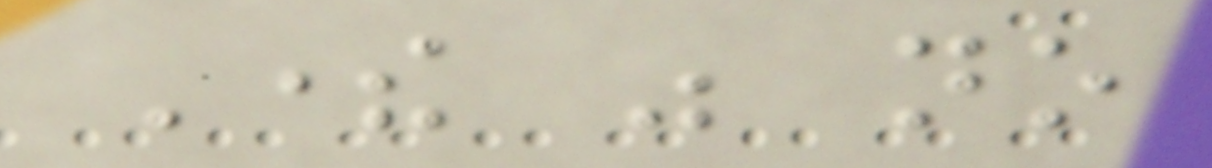There was no
